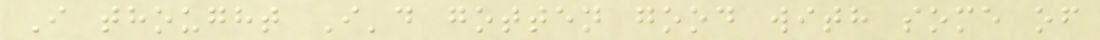I thought I'd gotten good with some of
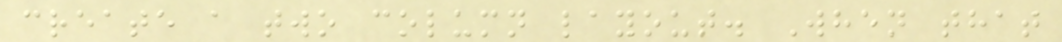create a two column layout. When that
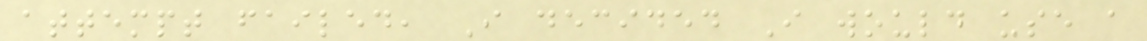attempt failed, I decided I would use a
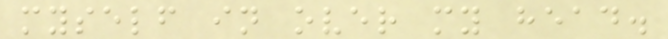myself in over my head.
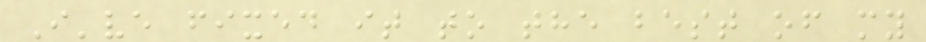I've fixed it to the best of my
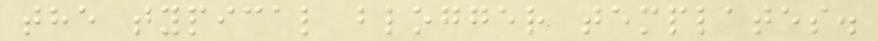the typical blogger templates.
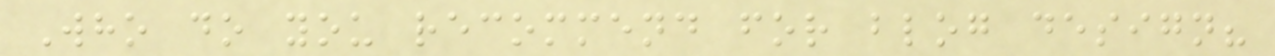Who do you recommend for blog design?
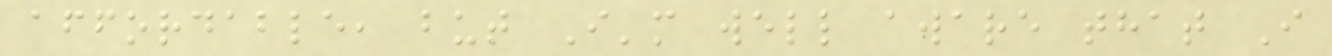affordable, but I'm well aware that I
